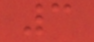3
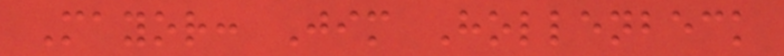Mayor: Jim Hollenbeck
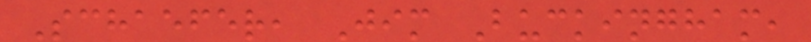Schaefer, Jim Buckingham,
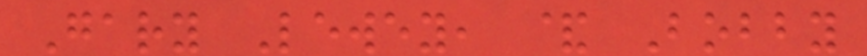Gary Lewey, & Bobby
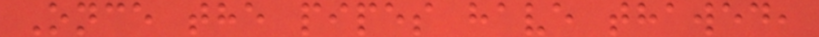Once the pipes have thawed,
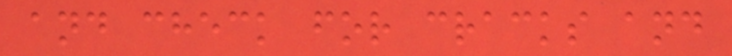and check for cracks and
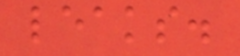leaks.
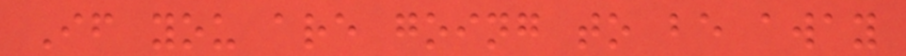If you are going to be away
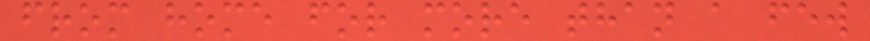from home for more than a few
